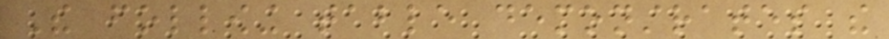The following table demonstrates the
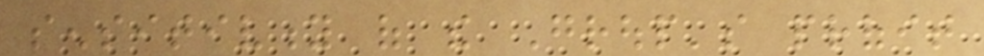sensitivity of the Group's profit
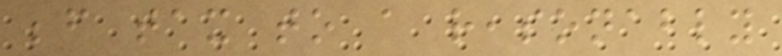before tax to a reasonably
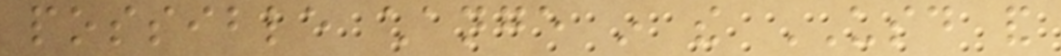possible change in the USD and
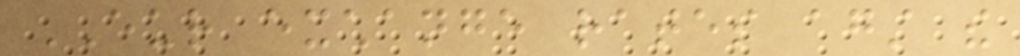EUR exchange rates against the
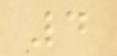4
